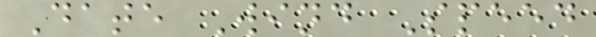Date Wind Speed
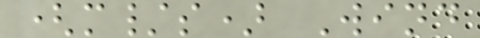(m/s) Wind
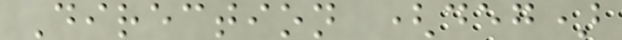Direction (deg)
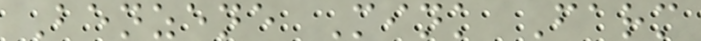Benzene Mink Farm
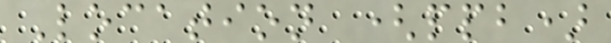Location (ppb)
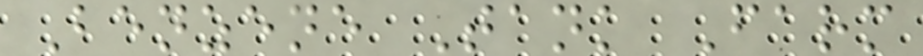Benzene Tank Farm
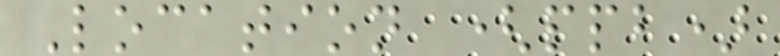Location (ppb)
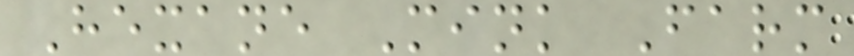Hexane Mink Farm
